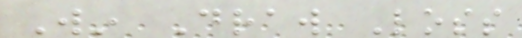Win Draw Loss
